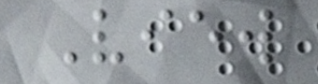View
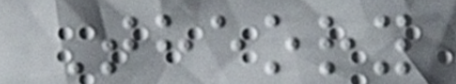Theory
